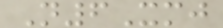N6Xmj
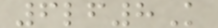6lf8K
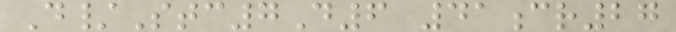D/Stc7D6 41cr27
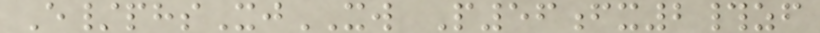E/phsXjXW P56fx2#zf
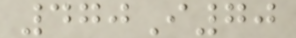470I70
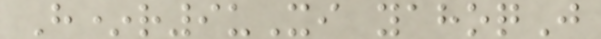H*r9uXi yahoqJ
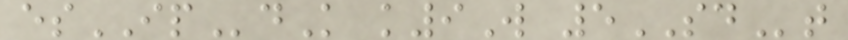esIPdK k9W 5SDt
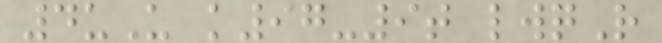4uU k97-9t lwqR
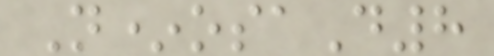N*osaD8
